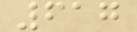617
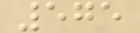575
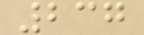237
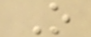O
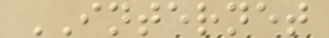INTERNET
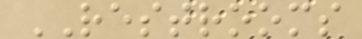RESTROOMS
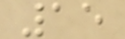15
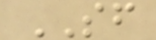SF
